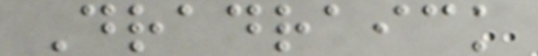Dradraick
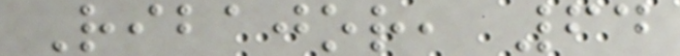Ribajor, 64
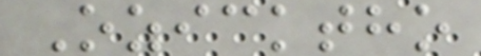Ozicktho
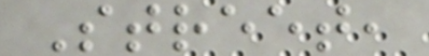Street,
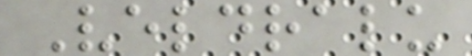Veldralu
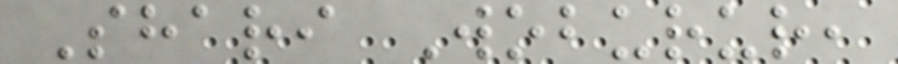Shari Woburur,
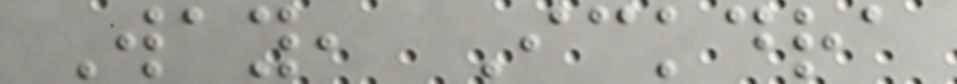Way, Ickdra
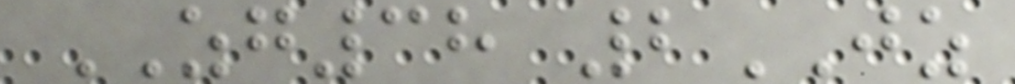ZG38 2JZ
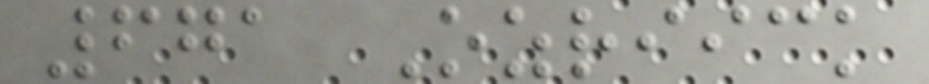671 Ozriick
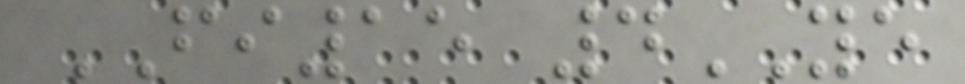FI15 4YE
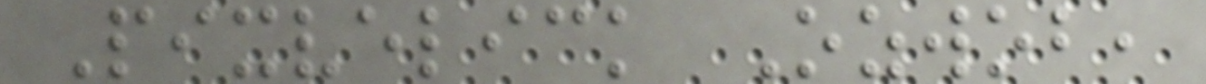Pixvelick Ozwob,
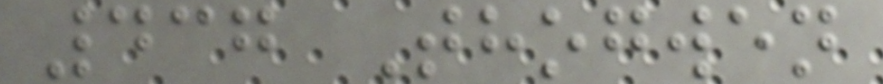437 Thogwen
